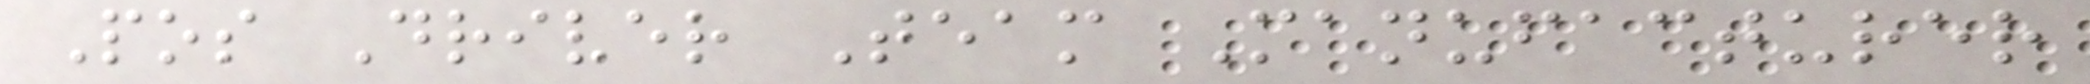Pos Driver Team Manufacturer
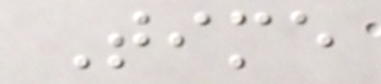Time
